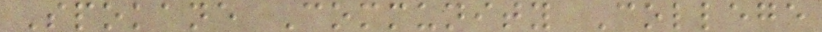Spokane Community College
